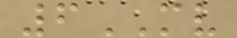6MV
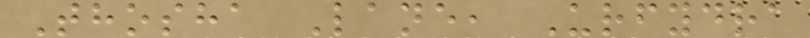Thosha Lane, Urfydra
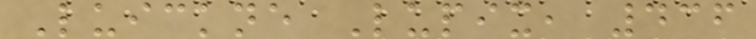Luickne Lupix, 436
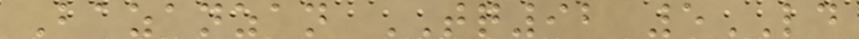Bazanzan TQ92 5LD
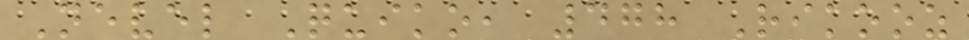Nevel Quiko, 478 Rikooz
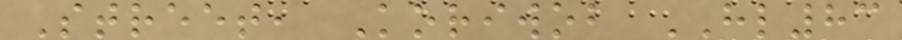Street, Koriwob HL83
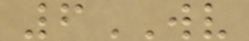6WV
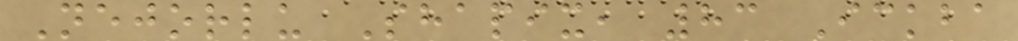Nejorlu Shapix, 83 Ickba
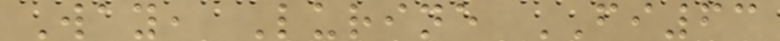Way, Lurine FI63
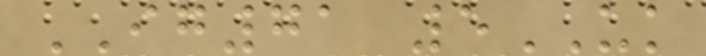IG71 5UK
